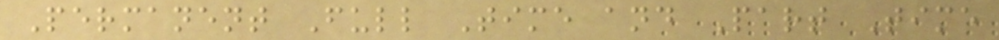Permanent Full Time and Part Time
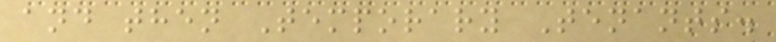and then Temporary Tenants.
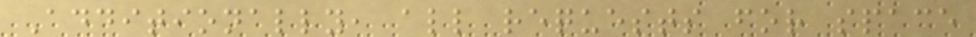Additionally, all requests for space
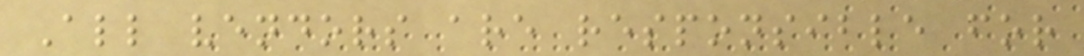All vendors are responsible for
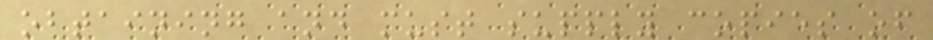obtaining and must supply copies of
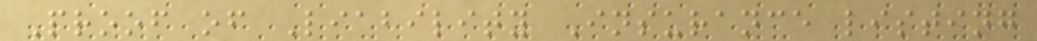Proof of Liability Insurance listing
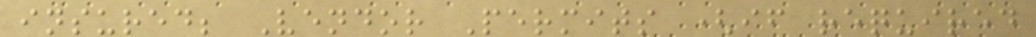insured; Vendor Permits (if required
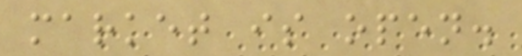market is open.
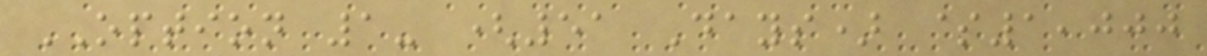OPTION 1- (51 Days) $1,000
